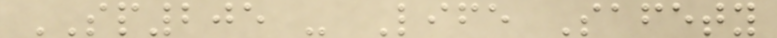SP205 - Life Safety
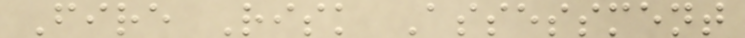Fire Risk Assessment
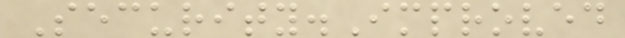Security.Improved
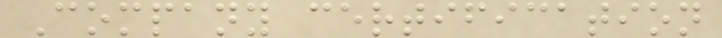Company certification
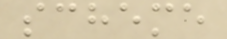scheme
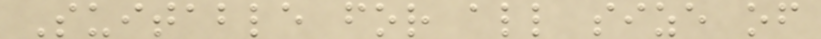Suitable for all size of
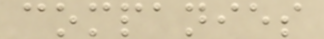companies
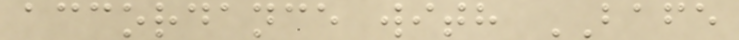accordance with BAFE
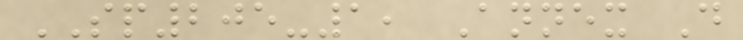SP205-1, Annex D
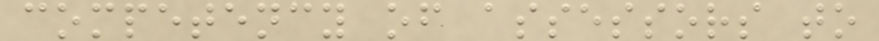competency of assessors to
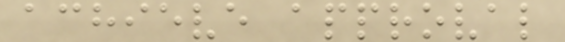achieve approval
